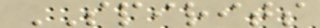SPIRITS
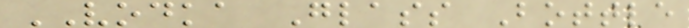VODKA Glass Bottle
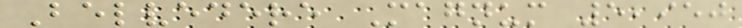Belvedere Magnum 5,950
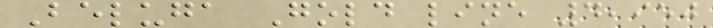Beluga Gold line 4,950
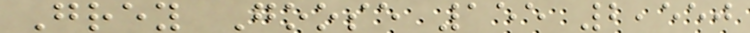Grey Goose 155 2,550
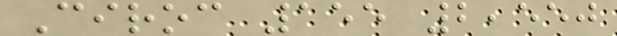Ciroc 155 2,550
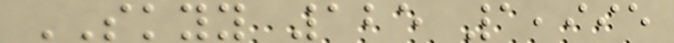SKYY 125 1,995
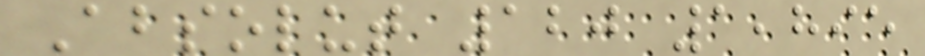Absolut 120 1,895
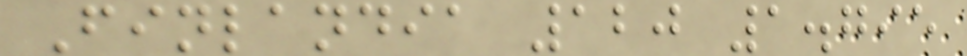Finlandia 120 1.795
